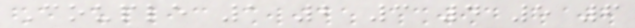Couple 1 2 3 4 5 6
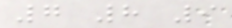7 8 9
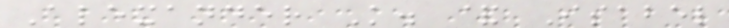Alexander K. & Isabel
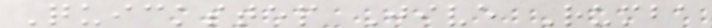Quickstep Jive Rumba
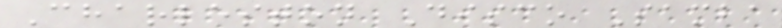Charleston Disco Samba
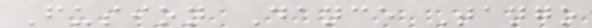Fusion Dance Tango
